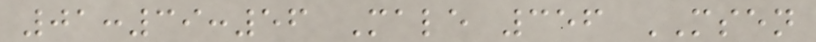01:39:56 Male 356 MSEN
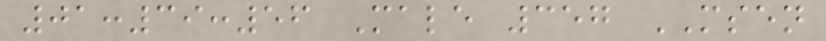01:39:56 Male 357 MSEN
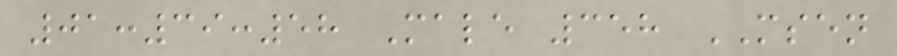01:39:58 Male 358 MSEN
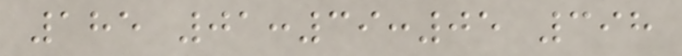185 01:39:05 398
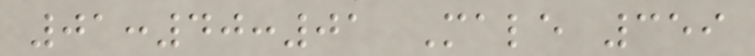01:40:01 Male 359
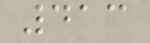413
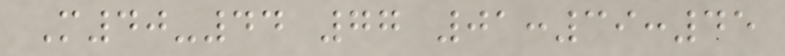M40-44 77 01:39:45
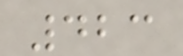423
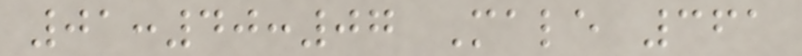01:40:07 Male 361
